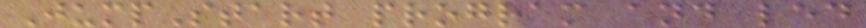JumpStart program and led
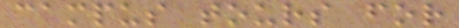campus tours for
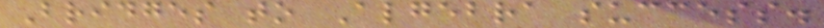Bridges to Algebra success.
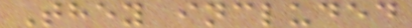They included
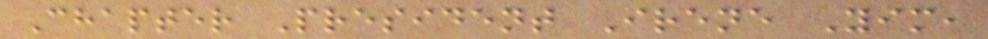Chapter President Irene Yim,
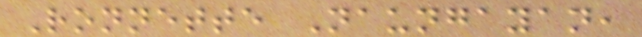Ronnette Naungayan,
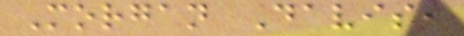Morgan Davis,
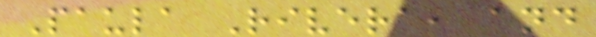Paula Rivera, and
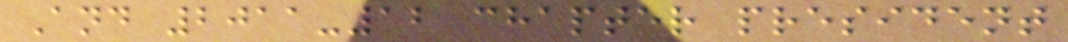And 2011-12 chapter president
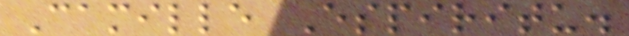Camille Espiritu.
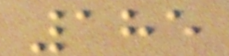185
